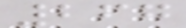267
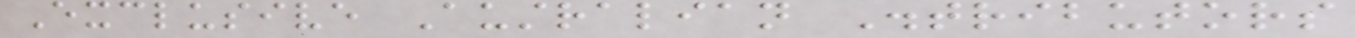Exclusive Australian Distributors
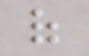of
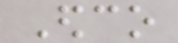Edco
